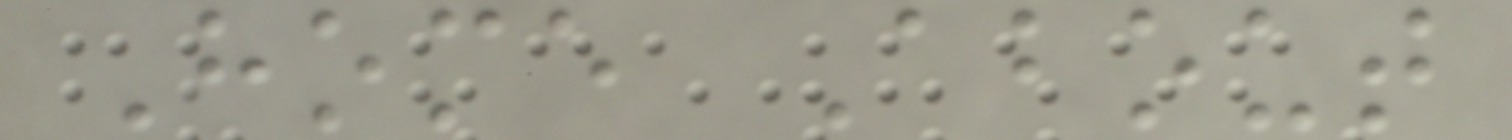Home About
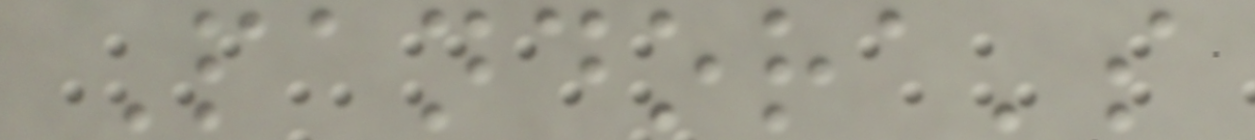Pandora's
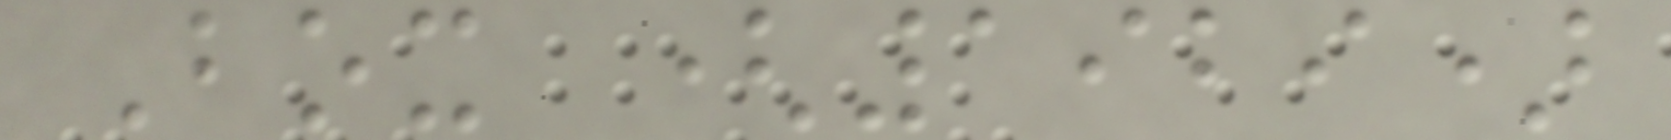Box (1929)
